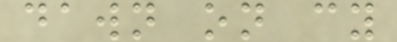dawn on cy
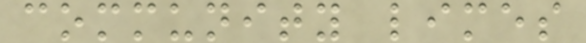community limes
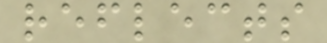reflects
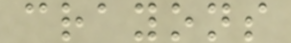crayons
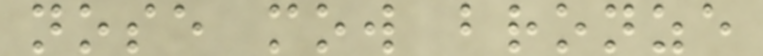nose mow bronze
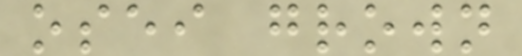osei grown
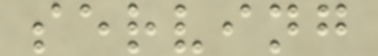serving
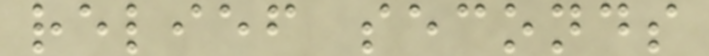relief seconds
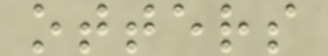otters
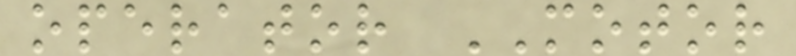operator MOTOR
